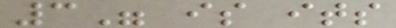3" is its
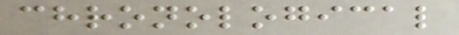chronological
